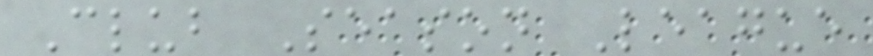Club Season League
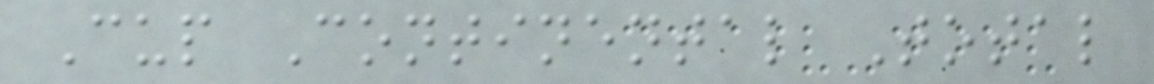Cup Continental Total
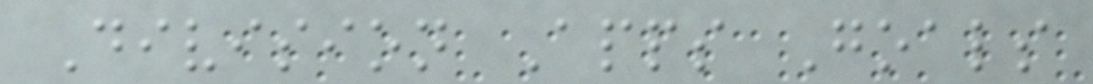Division Apps Goals
